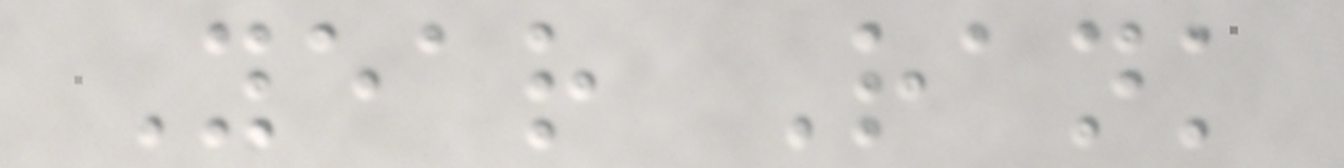Year Rank
